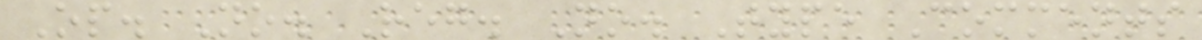Op. No. Reg. No. Type Comments
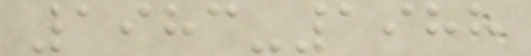1983-1988
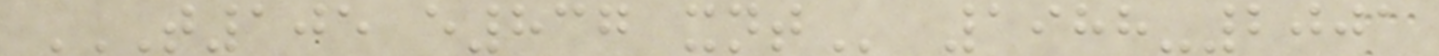T105 E837 XNT 1988-2001
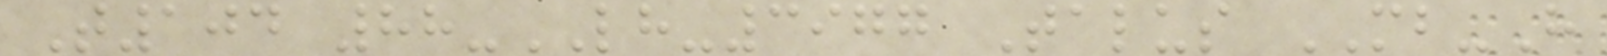T104 88-LH-3977 Talus MB-H
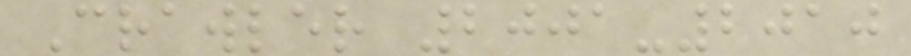Crawler 2001-2010
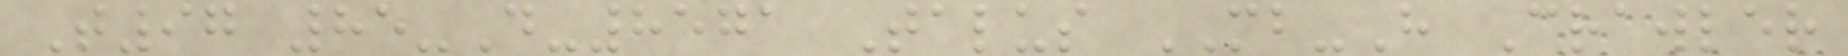T97 85-D-8571 Talus MB-H Crawler
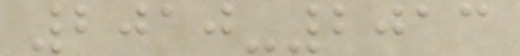2010-2013
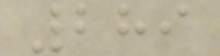289
